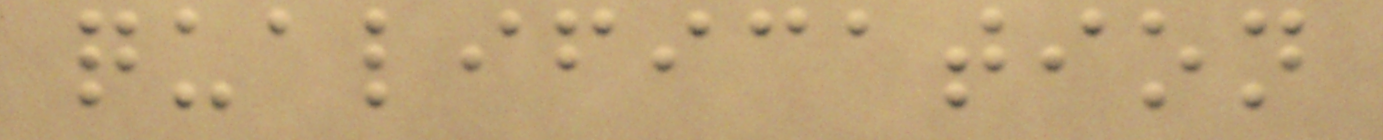qualification
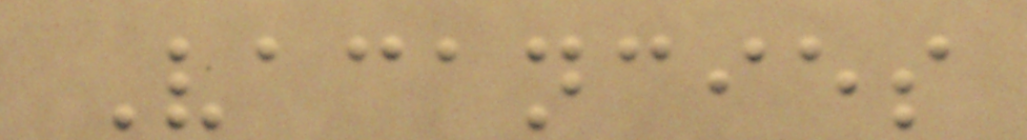Vacancies
